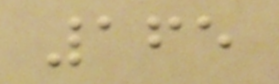165
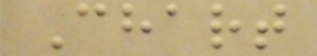Chart
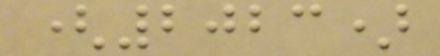(2023)
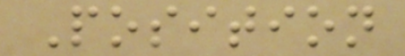Position
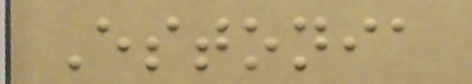Estonia
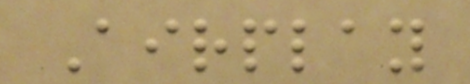Airplay
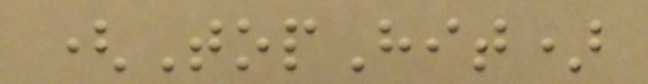(TopHit)
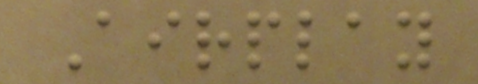Airplay
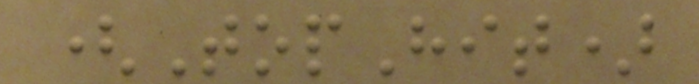(TopHit)
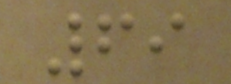69
